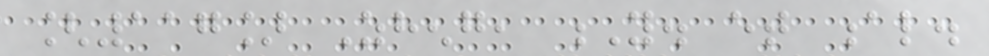[117] Zheng, Y. et al.
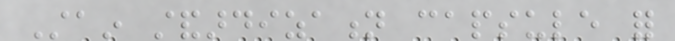Stain standardization capsule for
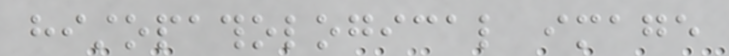histopathological image
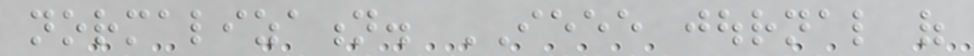normalization. IEEE journal of
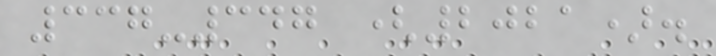337-347 (2021).
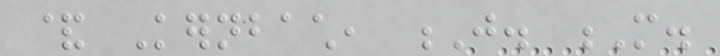& Kernbach, J. M.
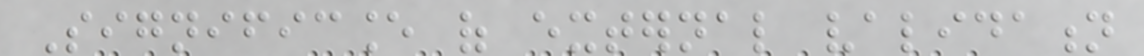Significance of external validation
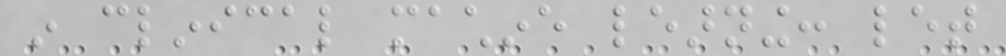in clinical machine learning: let
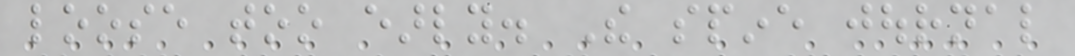loose too early. The spine journal
